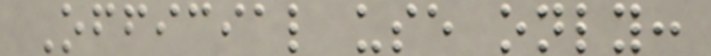Official use only:
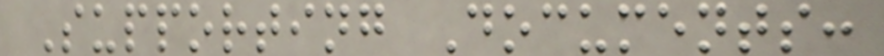Supporting Documents:
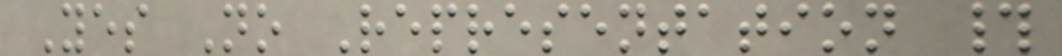Yes No Representation #
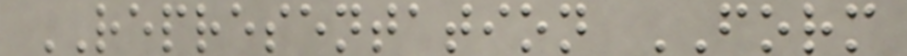REPRESENTATION FORM
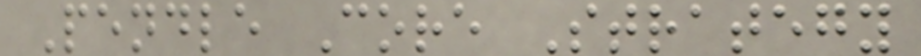Pendle Core Strategy
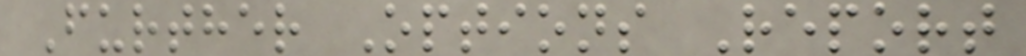Further Options Report
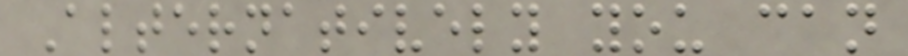Alternatively you can
